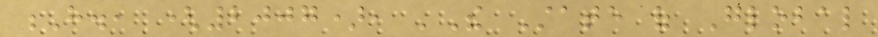H., (2007), 'The State of Global
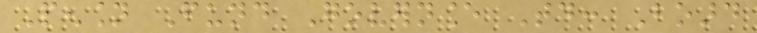Pension Fund Governance Today: Board
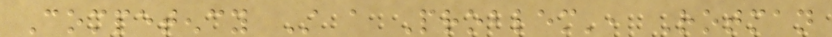Competency Still a Problem', Rotman
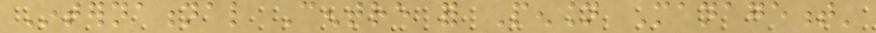International Centre for Pension Management'
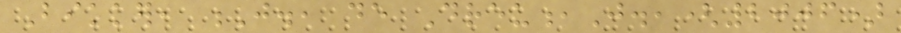Bikker, J., de Dreu,J.,(2006)
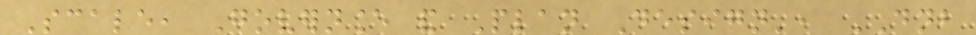Scale, Governance and Plan Design', DNB
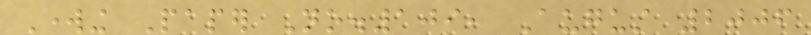Working Paper No.109, August 2006
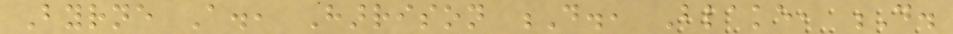Byrne A., Harrison D., Blake, D.
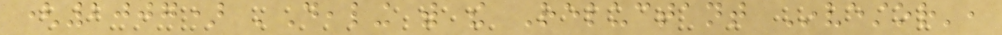(2007) 'Dealing with the Reluctant Investor',
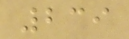239
